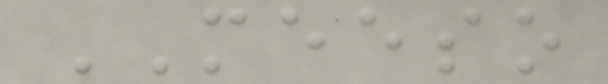MEESO
